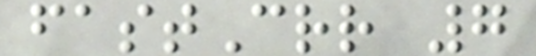fastCrr 7
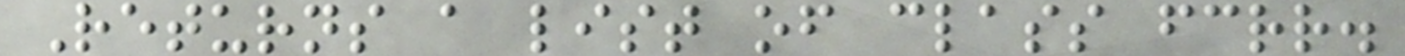Returns a list of class fcrr.
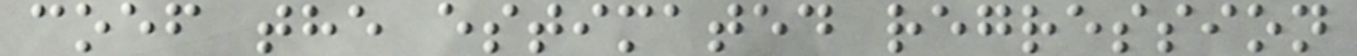coef the estimated regression
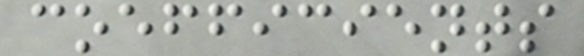coefficients
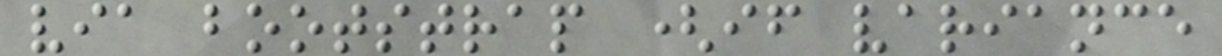via bootstrap (if variance
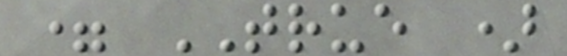= TRUE )
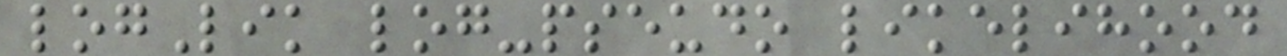logLik log-pseudo likelihood
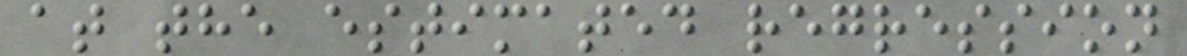at the estimated regression
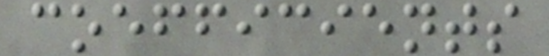coefficients
